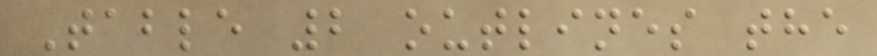Table 2 outlines the
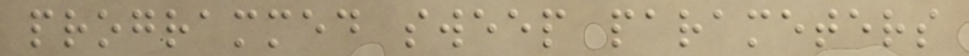programmed sweep parameters
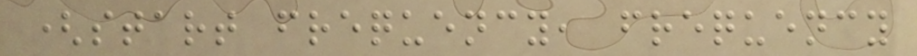(start frequency, frequency
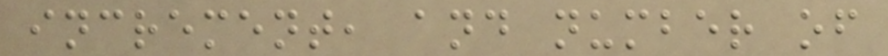increment, and number of
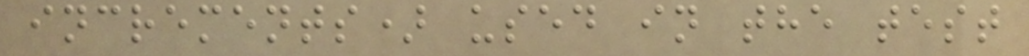increments) used in the test
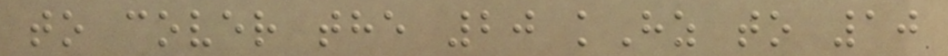to cover the 20 kHz to 10
